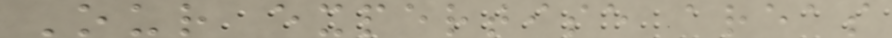Our expertise areas
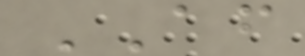AF
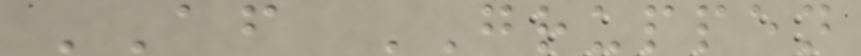AF GRUPPEN
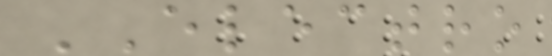ELECTRO
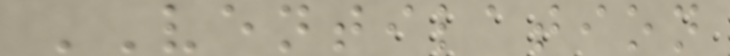VENTILATION
